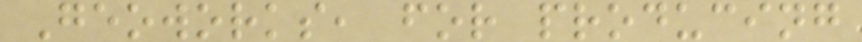Geoworks, for producing
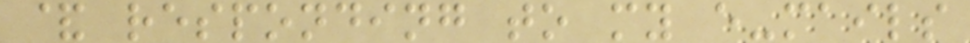& responding to my e-mails
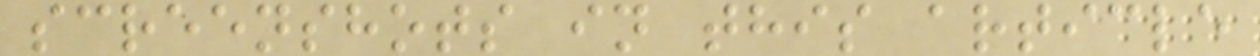screenshots in this article
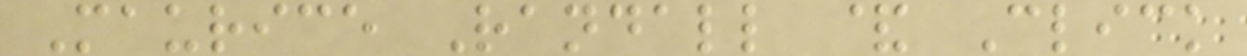Maurice Randall & Click
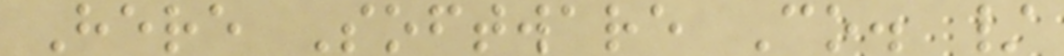Here Software Co. /
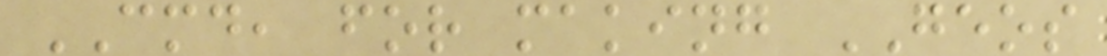CMD, for making GEOS
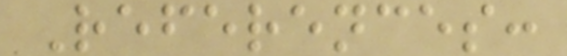References:
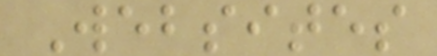Websites
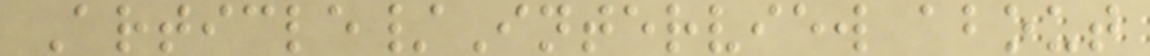Article/Interview about
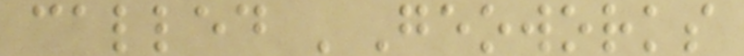called 'Geoworks
